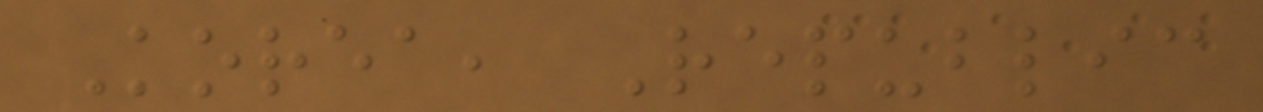Korea, Republic
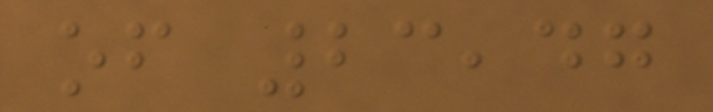of 23,47
